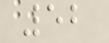52
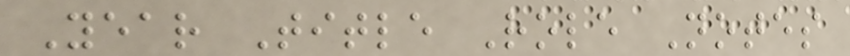Year Title Role Notes
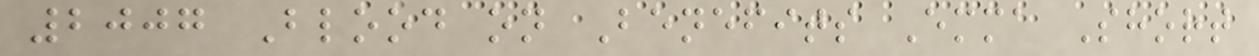2007 Blood on Benefits Emma Short
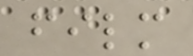film
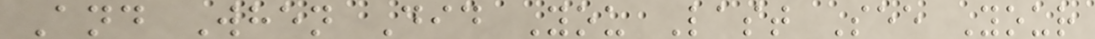And When Did You Last See Your
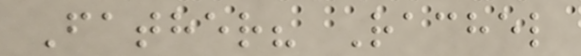Father? Rachel
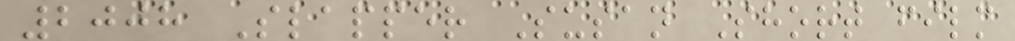2008 Slapper Susan Short film
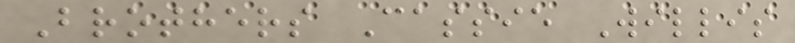Brothers Cassie Willis
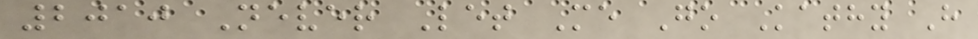2010 Never Let Me Go Kathy H
